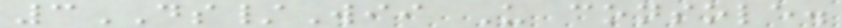3DS/Wii U console.
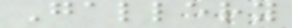Gallery
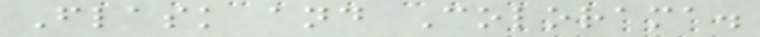Flask and Colorama.
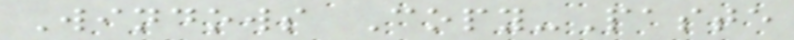Windows Copy-Paste
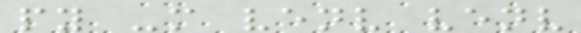py -m venv venv
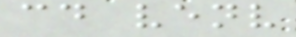cd venv
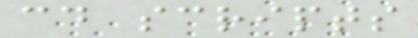cd scripts
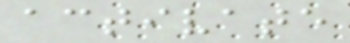activate
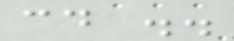cd ..
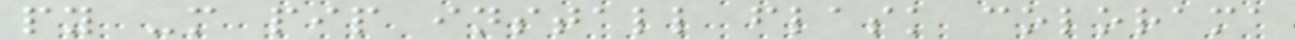py -m pip install flask colorama
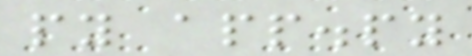py app.py
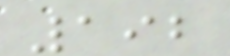192
